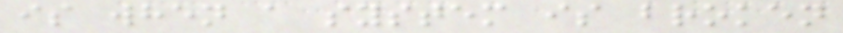is when a system is broken
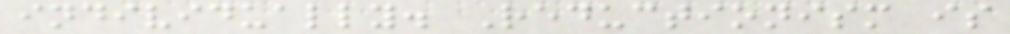individually. Reductionism is
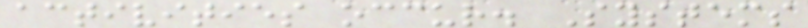activities occur. Systems
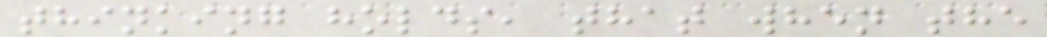thinking holds, that when the
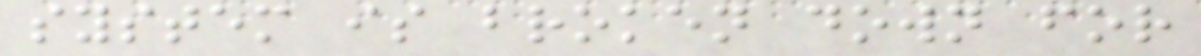system is broken down for
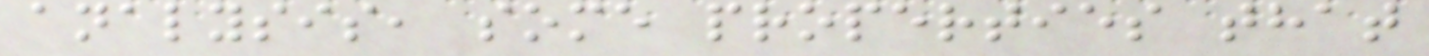analysis, some properties that
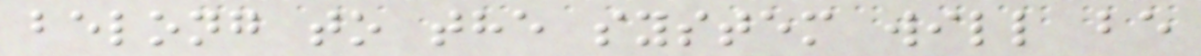belong to the system will be
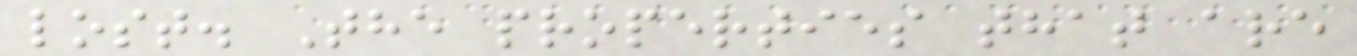lost. The properties that are
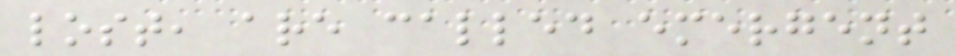lost, are called emergent
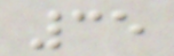35
